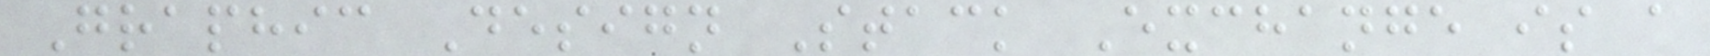Graphic Design Stack Exchange is a
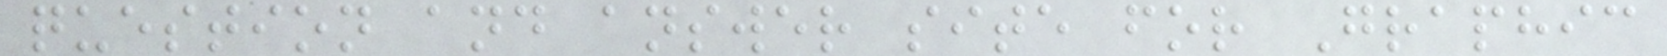question and answer site for Graphic
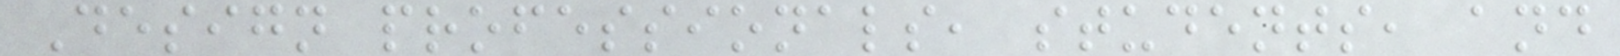Design professionals, students, and
